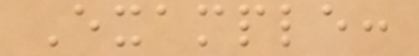Example:
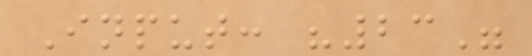Input: "23"
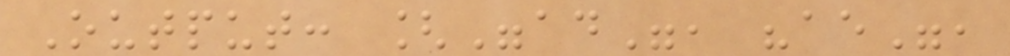Output: ["ad", "ae",
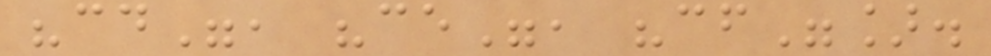"cd", "ce", "cf"].
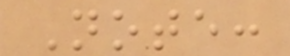Note:
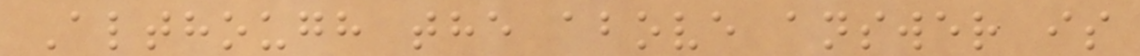Although the above answer is
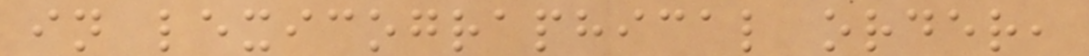in lexicographical order,
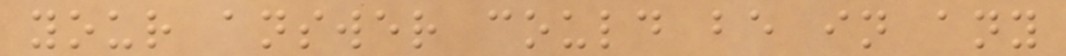your answer could be in any
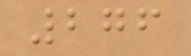276
